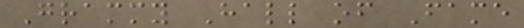Grammy Hall of Fame
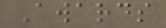Awards
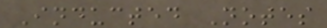Inducted Notes
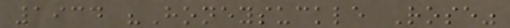1934 "Honeysuckle Rose"
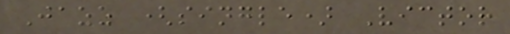Jazz (single) Victor
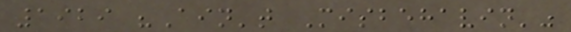1929 "Ain't Misbehavin'"
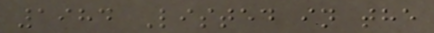1984 Listed in the
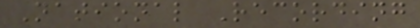National Recording
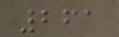261
